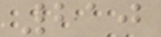210
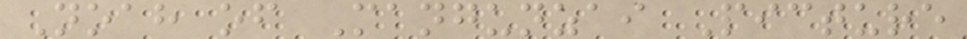Noah of Mangunzai Picture
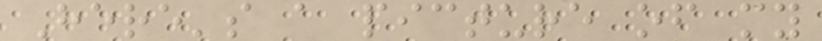Here's a picture of my
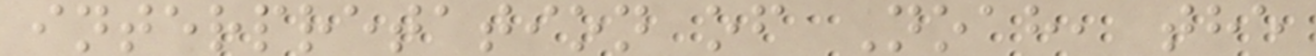interpretation of Noah, the
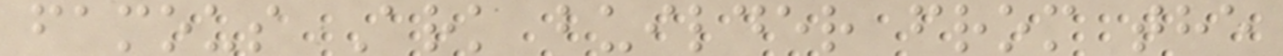famous Ark builder from the
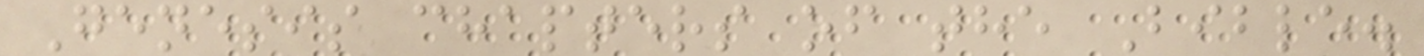Genesis chapters of the Bible.
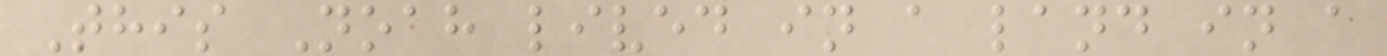This Noah lived in a land in a
